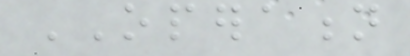OPERATION
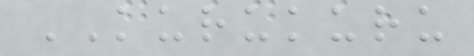KURUKURU
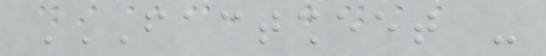FACTSHEET -
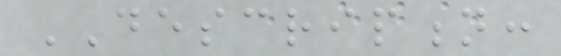DESCRIPTION:
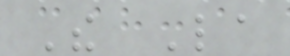The La
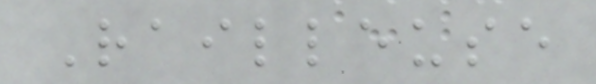Railleuse
